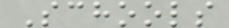Schools
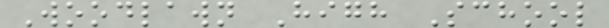Woodlawn High School
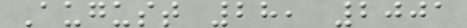August 28, 2001
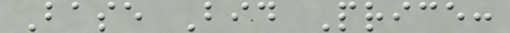Base Bid Price:
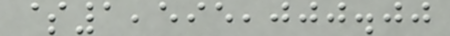$1,595,000.00
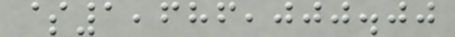$1,686,000.00
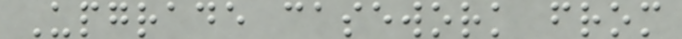Upgrade casework from
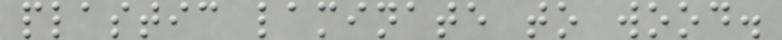plastic laminate to wood.
